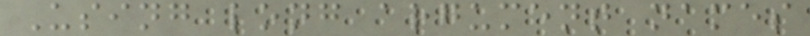Using long argument names
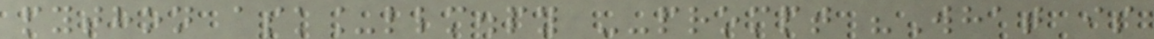python ask_llm.py --prompt "What is
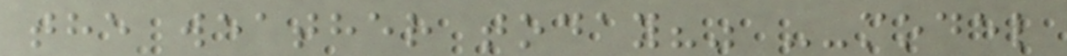the weather today?" --model
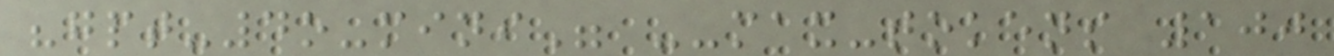"gpt-4o-mini" --max-tokens 100
